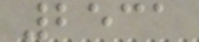2531
